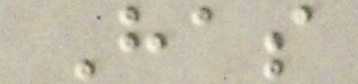Has
